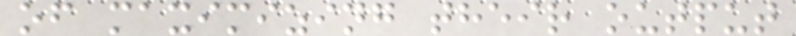of maximizing their output
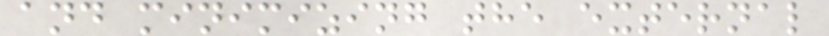and minimizing the external
